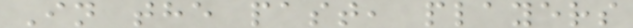In the past, players
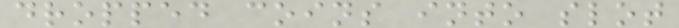dropped coins into slot
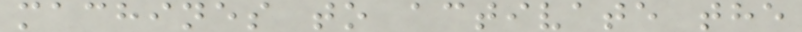machines to activate the
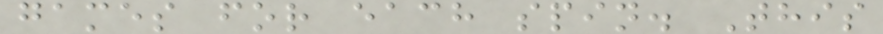games for each spin. This
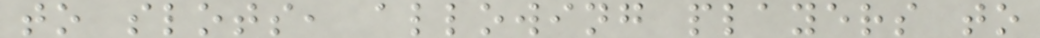to slots, allowing players to
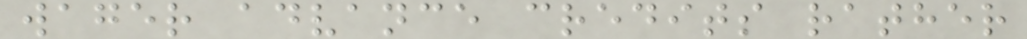wager advance credits rather
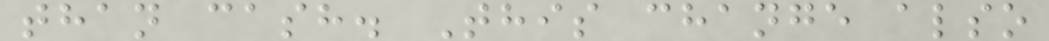than cash. This change also
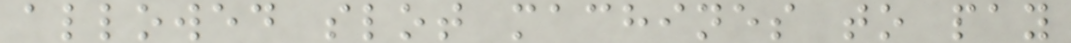allowed slot machines to pay
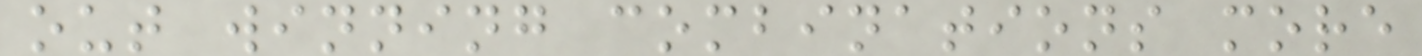out winning combinations more
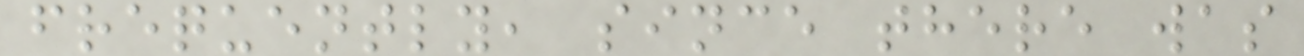frequently, since there was
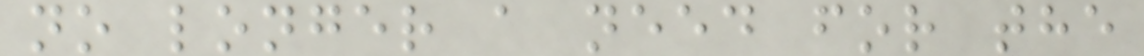no longer a need for the
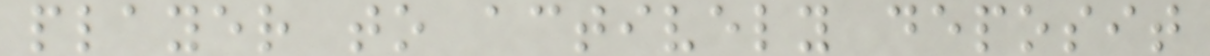player to actively deposit
